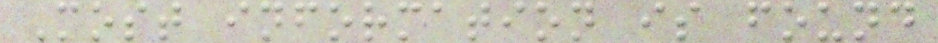Most information is found
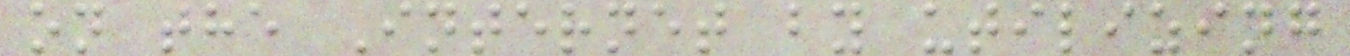on the Internet by utilizing
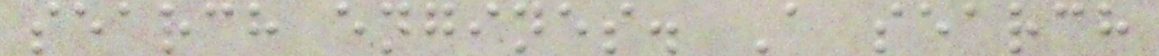search engines. A search
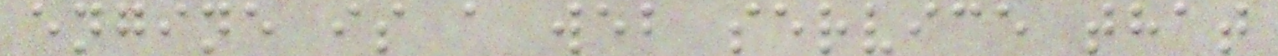engine is a web service that
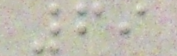69
